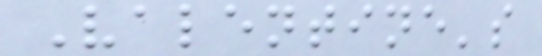Valentine's
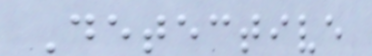Detective
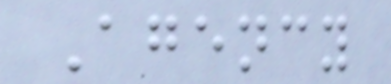Agency
